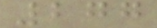277
